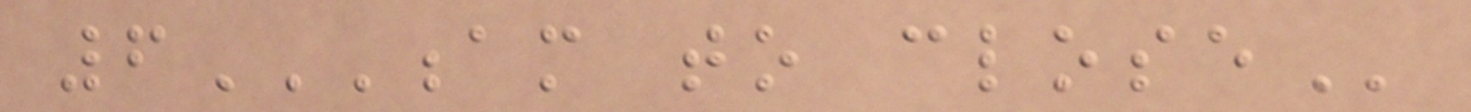6AM TO CLOSE
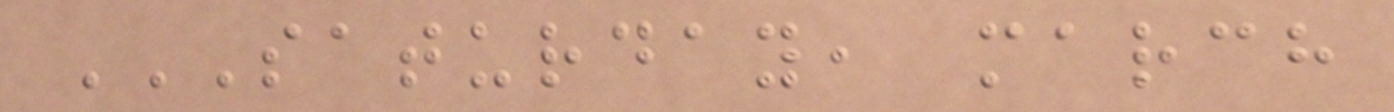SATURDAY, MARCH
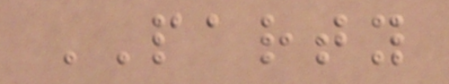PARTY
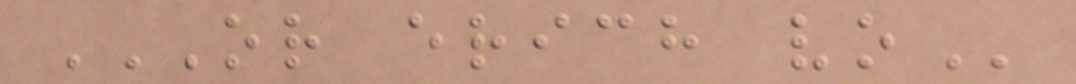OR ERICH VO
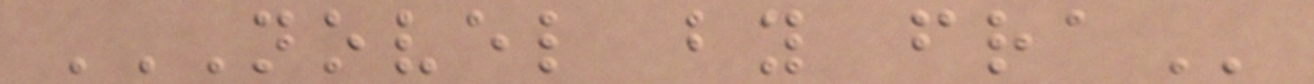NOVEL BY FRA
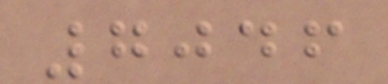7046
